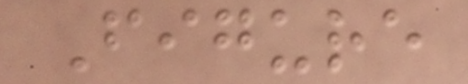Figure
